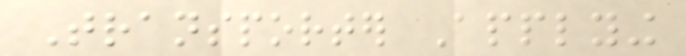Transporter Applying
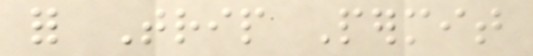for Trip Permit
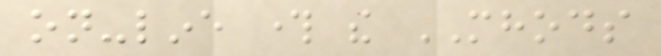on-line through the MHODS
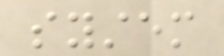system
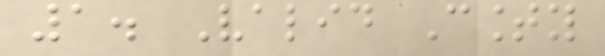1. Valid County
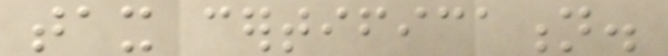tax certification.
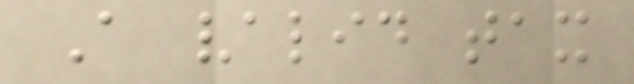A valid tax
